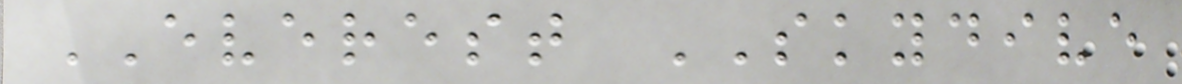EVEREST SKYDIVE
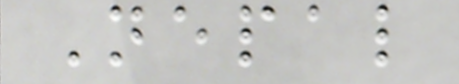Nepal
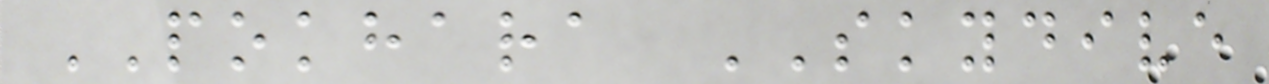POKHARA SKYDIVE
